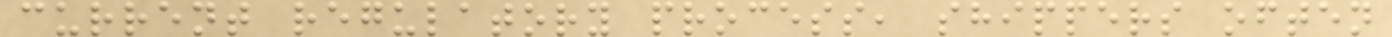current regulatory process, shippers often
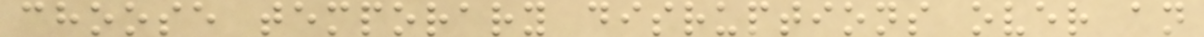choose temporary disruptions over an
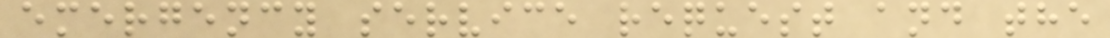emergency service request and the
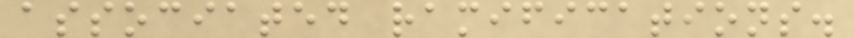associated ramifications.
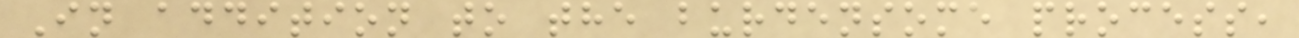In addition to the burdensome process,
